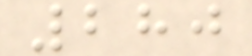280
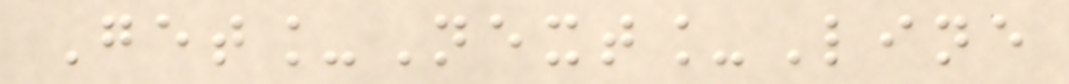Get_Next_Line
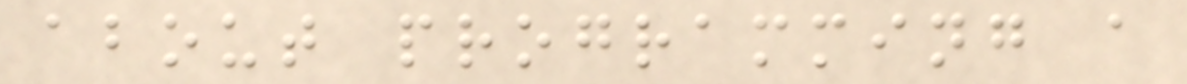about programming a
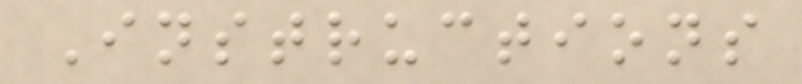Instructions
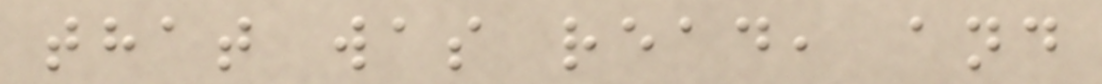that was read, and
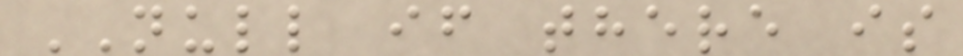NULL if there is
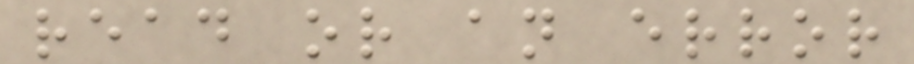read or an error
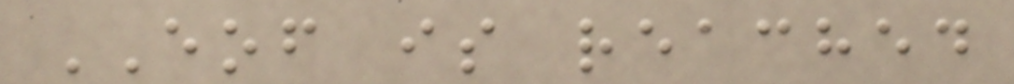EOF is reached
